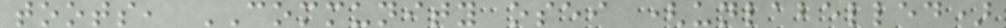toots, COMMUNITY osei (unlabelled)
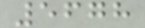5678
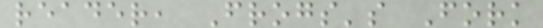reader, Frogs's Fork
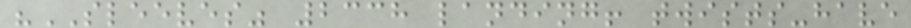"SLEEVES" 2338 landing! twists-have
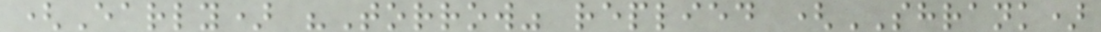(Early) "Torrow" replied (SHRANK)
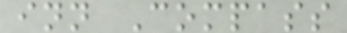inn Compass
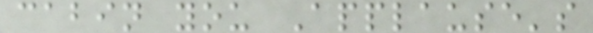cabin you Applause's
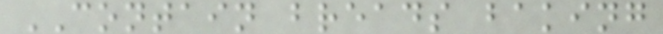CONTAIN breads baking
